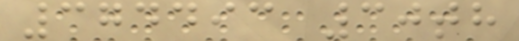374493 30th
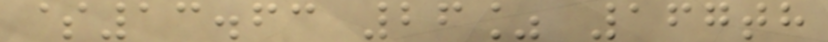$13.63 26% 167th
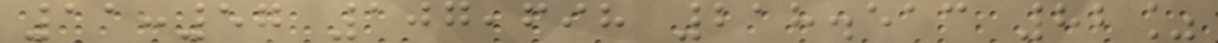11:57 107,698 218.513 82%
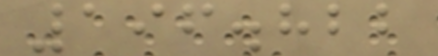196.822
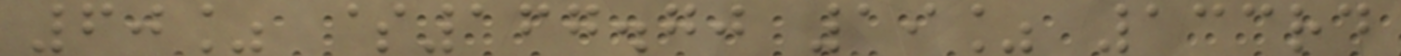60% $167.70 19% 133rd
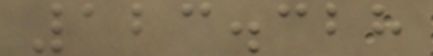123.328
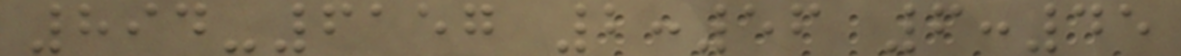894-6157 2:56 6:45
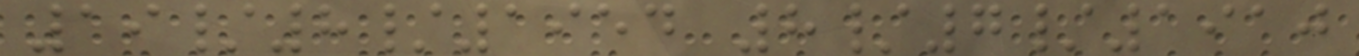19/8/1954 8/7/1910
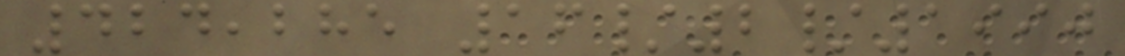424,285 16/2/1990
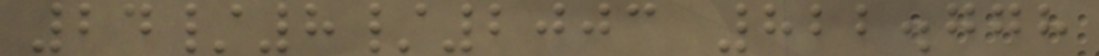24/8/2003 822.778
